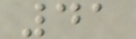41
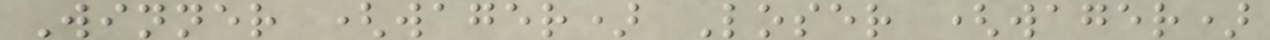Winner (wager) Loser (wager)
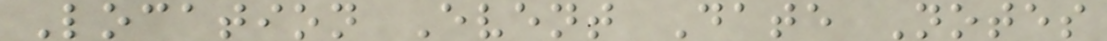Location Event Date Notes
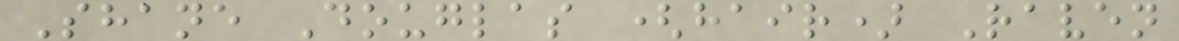Shane Douglas (hair) Raven
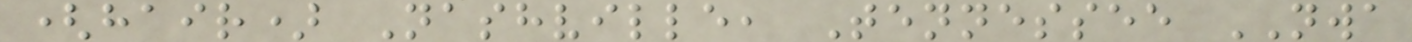(hair) Nashville, Tennessee NWA
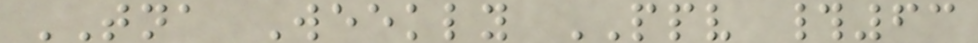TNA Weekly PPV #63
